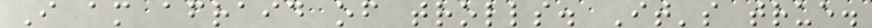I am afraid of trolls. It's true.
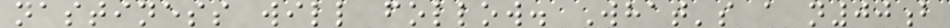nastiness will follow. What's a n00b
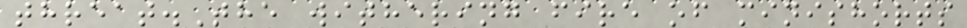threat.The withering fire of minishorts
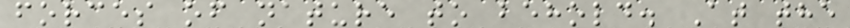forces of nature to behold. At the
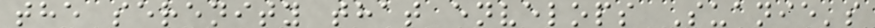the serenity that envelops Suanie's
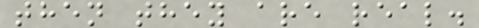then they are real.
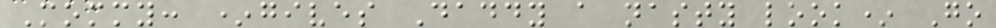Mommy: *gives Daddy a nasty look* Go
